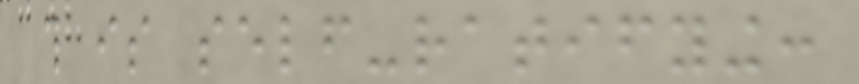this is self-ratifying:
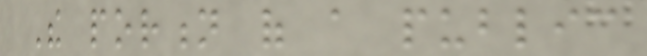The portion of a public
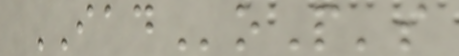IADoP's
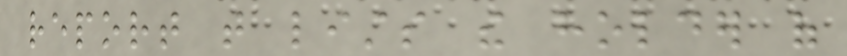report that lists the holder of
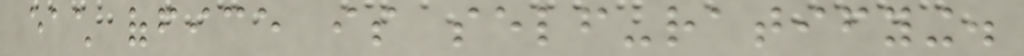each office is self-ratifying.
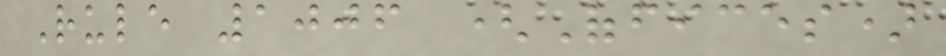Rule 1006 (Offices)
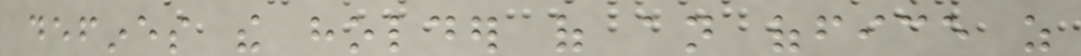defines the holder of an office as
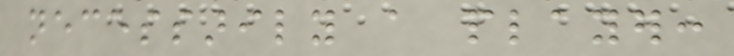necessarily a player:
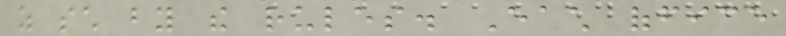as such by the rules. Each office
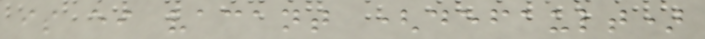is either vacant (default)
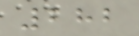282
